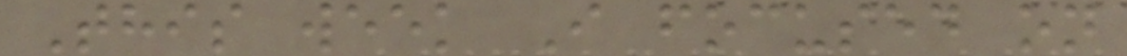This week I focused on
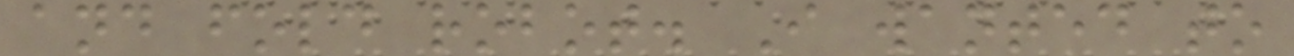and fold robot. I wanted to
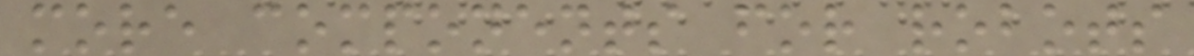more components for robots
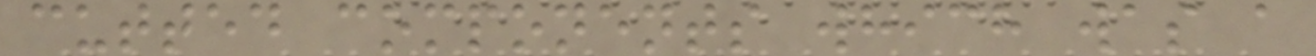cutted components which was a
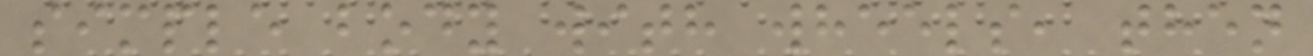simple body with wheels, then
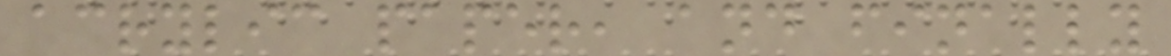acrylic paper, and finally
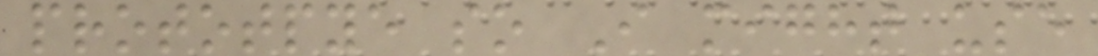prototpye so I might use
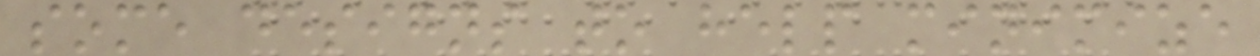some designs to help minimize
